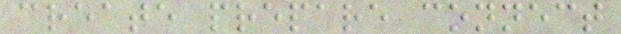create prepare connect
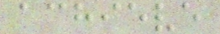achieve
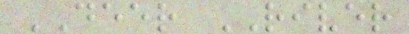DEER RIVER
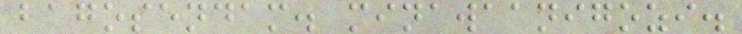bagosendam. minawaanigozi.
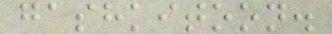gashkitoon.
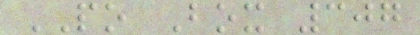PO Box 307
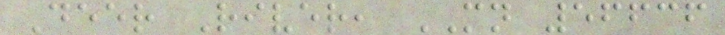Deer River, MN 56636
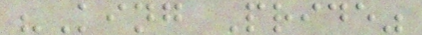"King Pride"
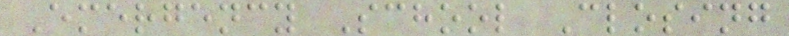Emergency School Closing
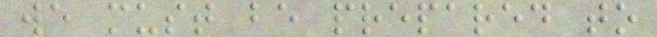we must be prepared to
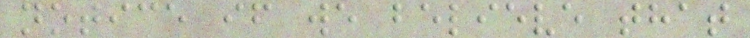notice if we believe that
